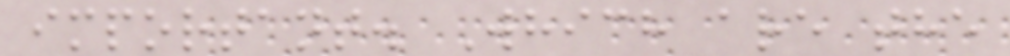important. Which are the
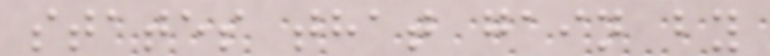states that gain by
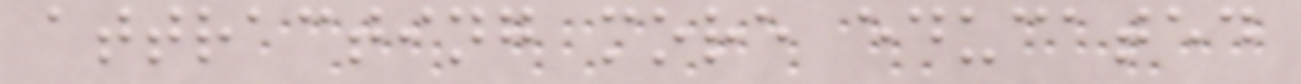attracting more educated
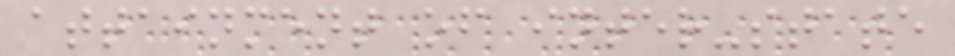attainment of inter-state
